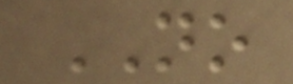NO
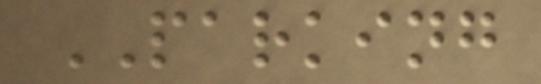PARKING
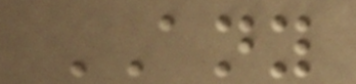ANY
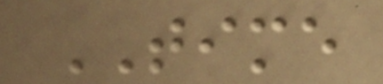TIME
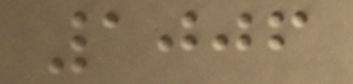1006
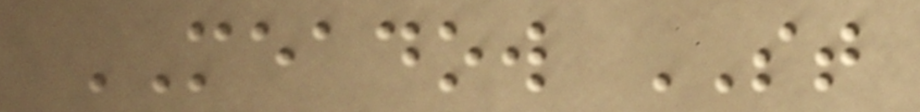MEADOW ST
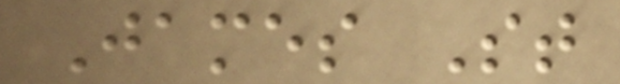James St
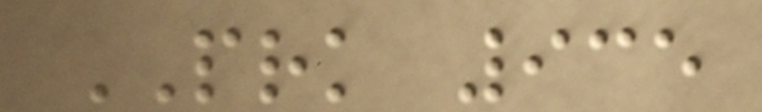PRK 935
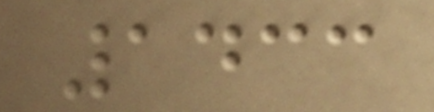1433
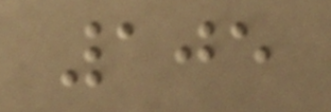105
